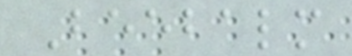Beebalm
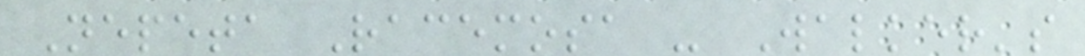Nepeta Racemosa - Walker's
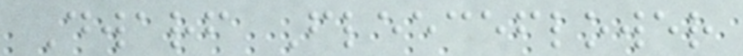Dwarf Fleeceflower
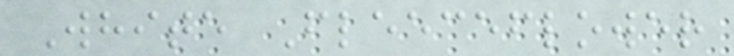White Fleeceflower
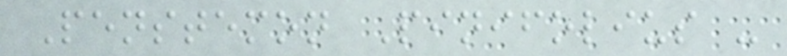Penstemon Pinifolius -
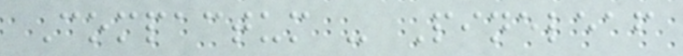Compactum - Pineleaf
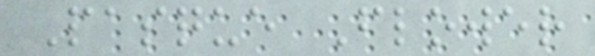Pasque Flower
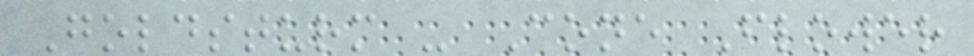Goldsturm - Cone Flower
